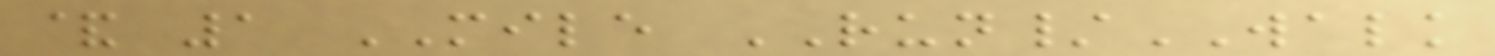& 1 MILE RUN/WALK
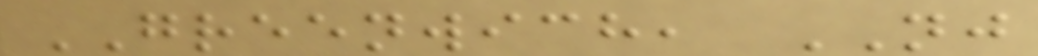GREENWICH, NJ
